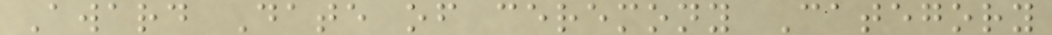Award Date of ceremony Category
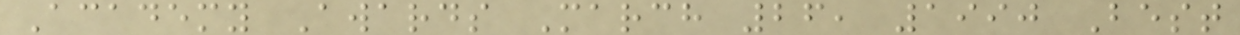Academy Awards March 26, 1990 Best
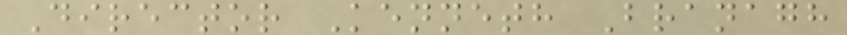Director Kenneth Branagh
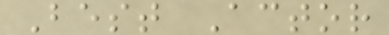Best Actor
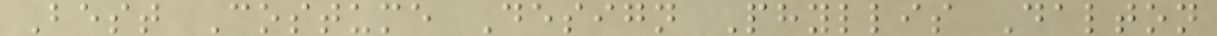Best Costume Design Phyllis Dalton
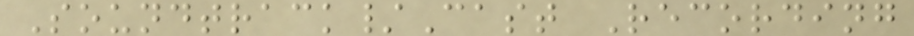Soundtrack/Cast Recording
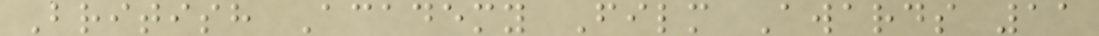British Academy Film Awards 11
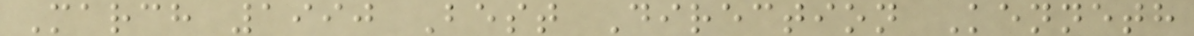March 1990 Best Direction Kenneth
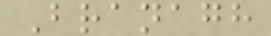Branagh
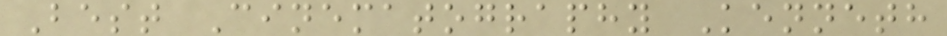Best Cinematography Kenneth
